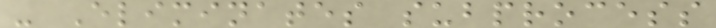- Eliminates subprocess
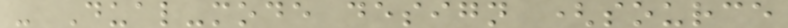- Dual-mode design (source
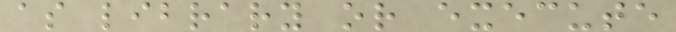as library or execute
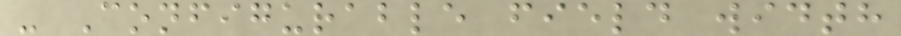- Configurable field width
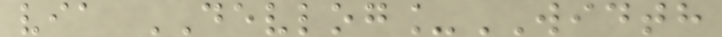via DEVLOG_WIDTH
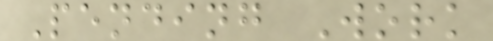Pending Work
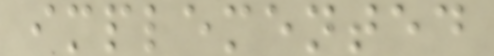implemented
